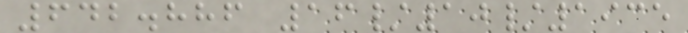642.886 16/10/1935
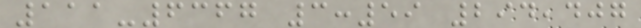111-6367 3:59 294,407
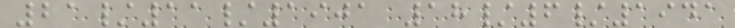21/11/1901 18/6/1941
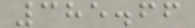385.66
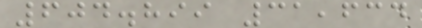604.899 31,634
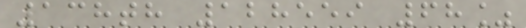138th 128559 68%
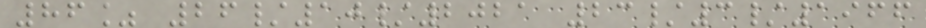86% 26/10/2021 23/3/1966
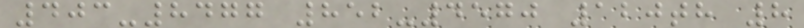403-8477 852-4570 120th 8
